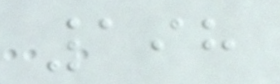198
